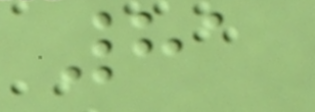81
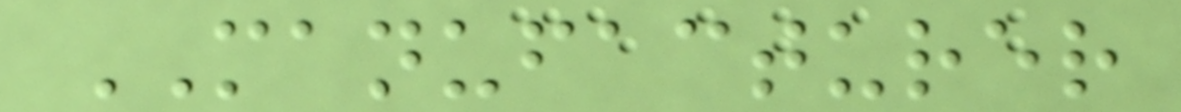MANUFACTURER
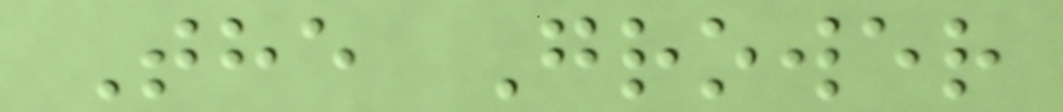The Grower
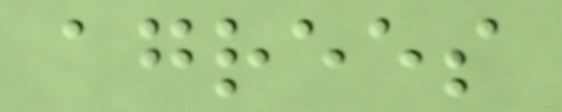agrees
